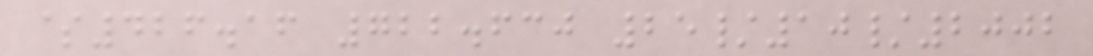$426.16 722.630 25/10/2002
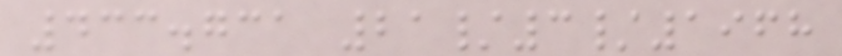433.731 21/3/1968
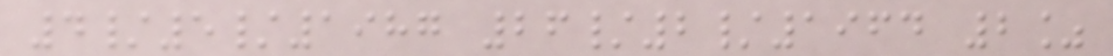4/5/1987 26/2/1964 2%
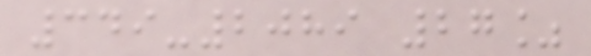349-2089 27%
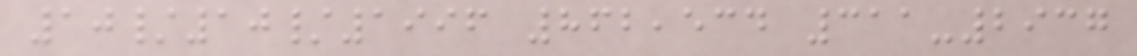10/10/1996 862,534 311-2937
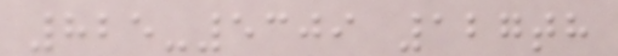825-5309 127th
